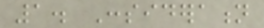1. Consideration
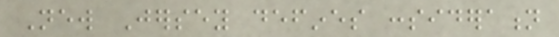New Jersey defines consideration
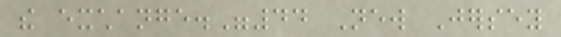the exchange."44 New Jersey
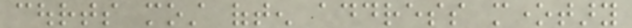courts most often address monetary
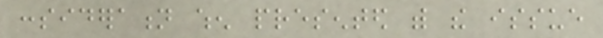consideration when presented with the issue
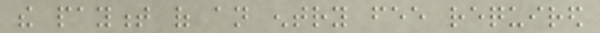the payment of an entry fee required
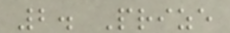2. Prize
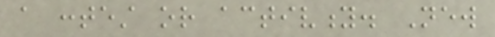a contest or activity. New
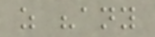as "any
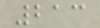213
